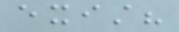exist?
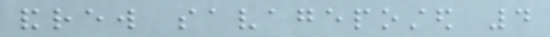andrew savageposted 4
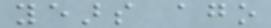years ago
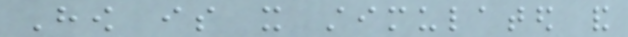How is it stimulated and
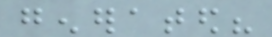generated?
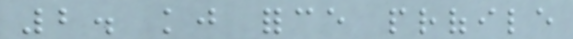2. kj force profile
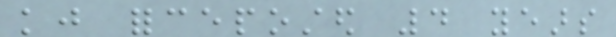kj forceposted 4 years
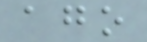ago
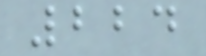224
